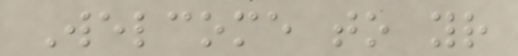Welcome to your
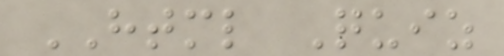HTML Quiz
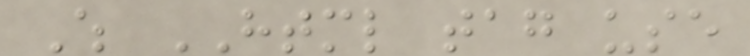Which HTML tag use
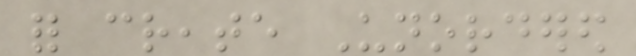for create Unordered
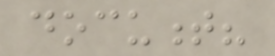document?
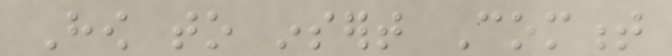How to insert Comment
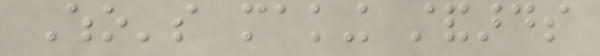Who's making standards
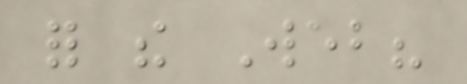for the Web?
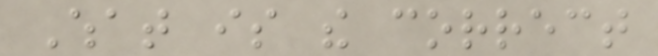What is the correct
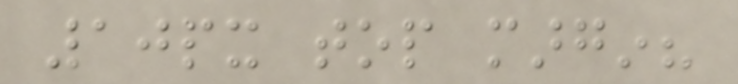10px top margin?
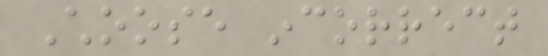Choose incorrect
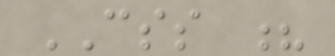CSS ?
